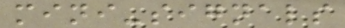mini-signals
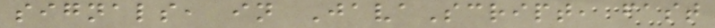signals, in JavaScript, fast
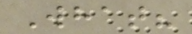What?
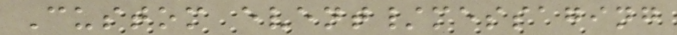Custom event/messaging
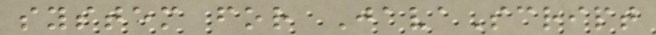system for JavaScript
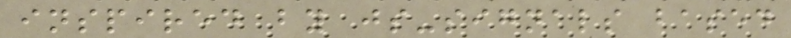inspired by js-signals based
